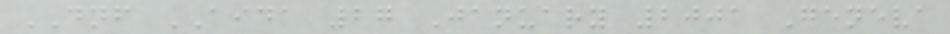DNF AIDA 27 January 2001 Geneva
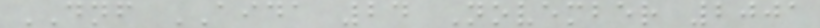DNF AIDA 24 November 2001
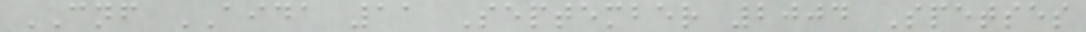CNF AIDA 11 September 2004 Spetses
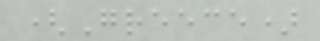(Greece)
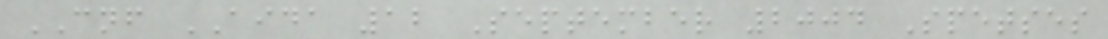CNF AIDA 12 September 2004 Spetses
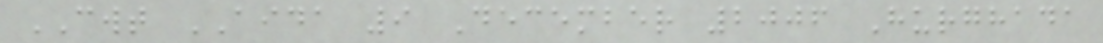CWT AIDA 9 December 2006 Hurghada
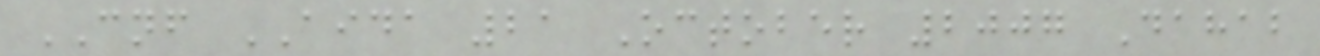CNF AIDA 21 October 2007 Dahab
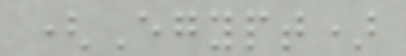(Egypt)
